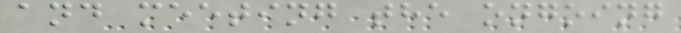and meeting the ongoing
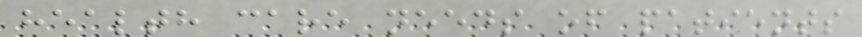health care needs of patients
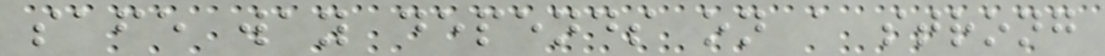safe way depends on a strong
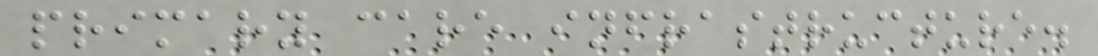primary care infrastructure.
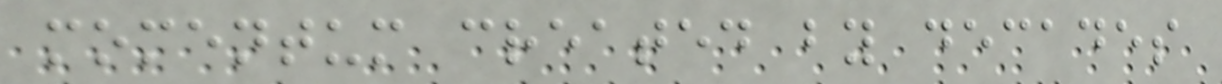momentum created by decades
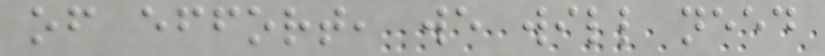of effort, we will need
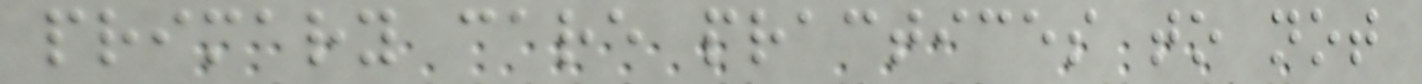primary care practices to not
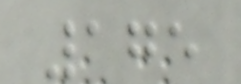175
